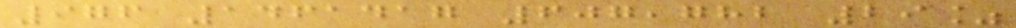976 1461417 607,782 29%
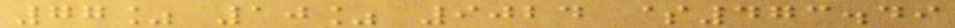77% 10% 9024 $473.49
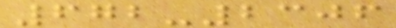672-2306
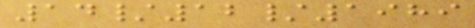14/12/1989
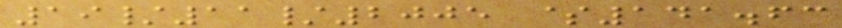19/11/2005 $141.63
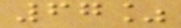67%
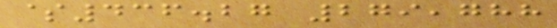$436.27 279,788
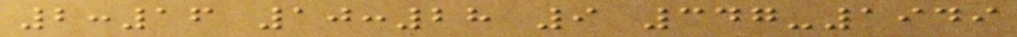2:16 10:28 9 347-1949
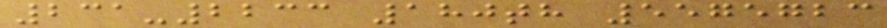231-2233 180th 5575723
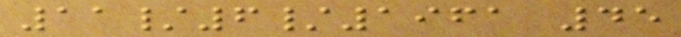11/6/1961 45
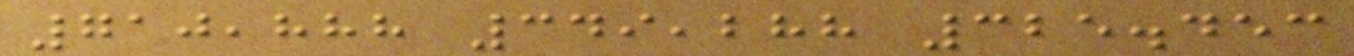710,888 349,288 325.453
